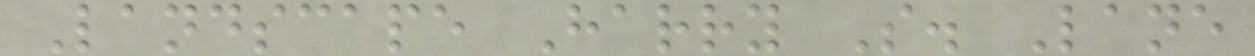Landscape Harry S. Lane
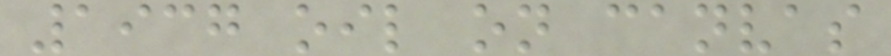1937 oil on canvas
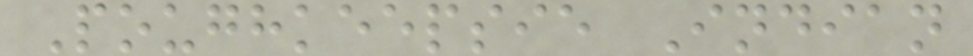Poughkeepsie Indian
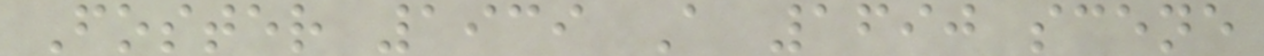Foster 1939 A 1690 scene
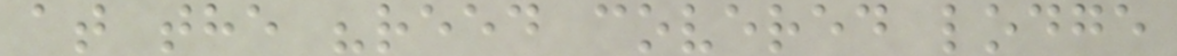at the "reed covered lodge
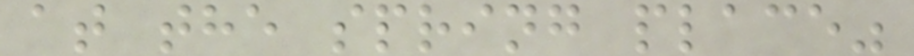at the spring place"
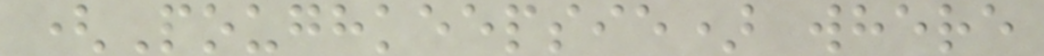(Poughkeepsie) where
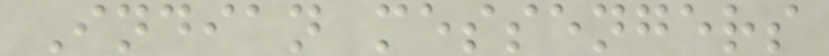Indian messengers
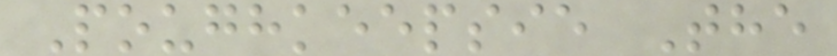Poughkeepsie The
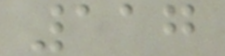117
